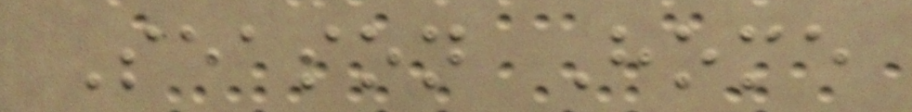Season Home
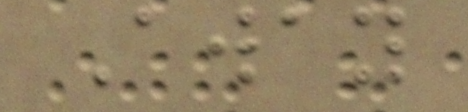Away
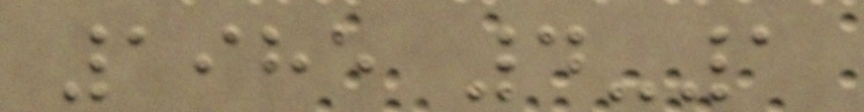1985 4-1
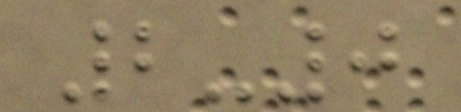2-0
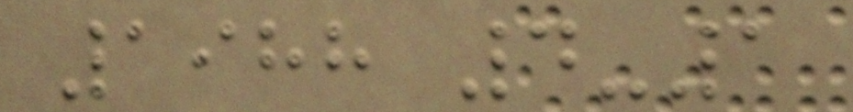1988 4-1
